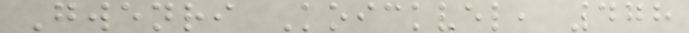Gwenri Koickvel, 478
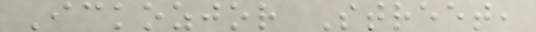Ickozjor Street,
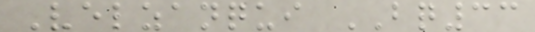Velzanqui BQ33
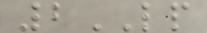2LP
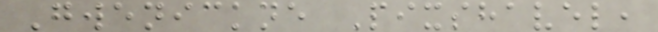Gwenickne Pixshavel,
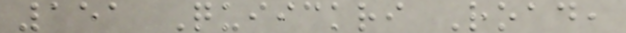151 Quiickri Road,
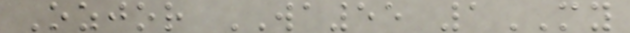Ozjor WA55 1MY
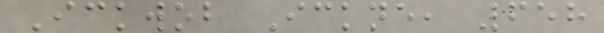Ickwob Ickne, 658
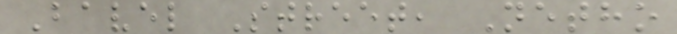Bavel Street, Netho
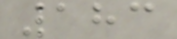183
